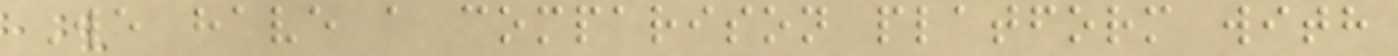We have a comparison platform with
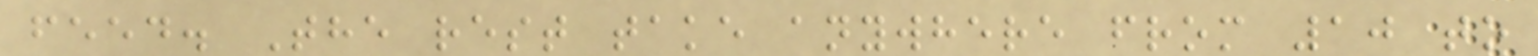feed. The rest take anywhere from 10 to
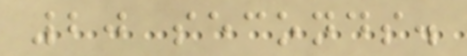20 seconds.
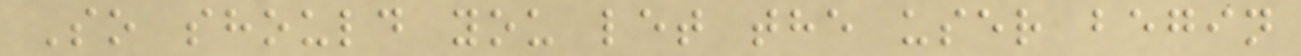So should you let the user begin
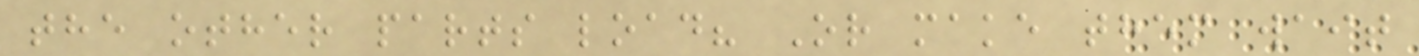the other parts load? Or make them wait
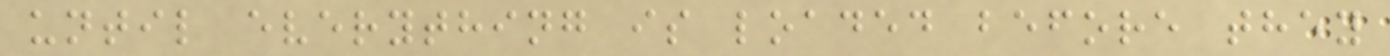until everything is loaded before they
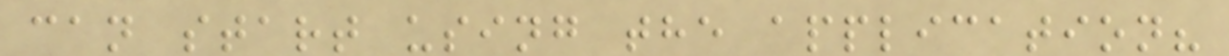can start using the application?
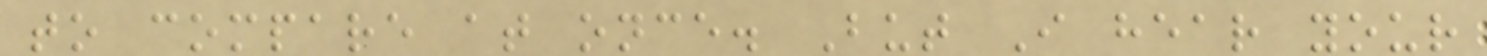to compare at once. But I hear your
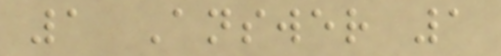1 Answer 1
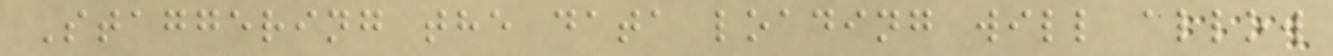Staggering the data loading will allow
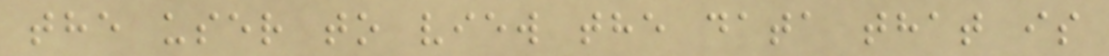the user to view the data that is
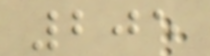205
